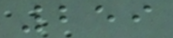259
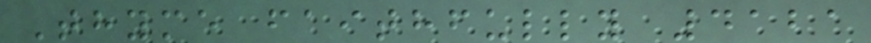Thyme faithfully 4121
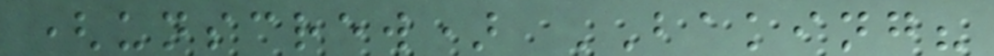(unscrew) BAKING?
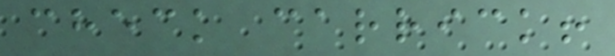check carrick!
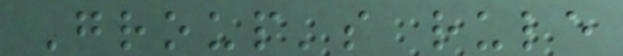Group's rule
